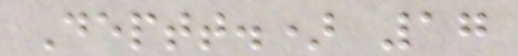Deptt.) 17
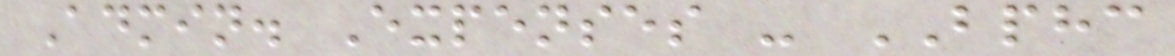Admin. Expenses - BPHC
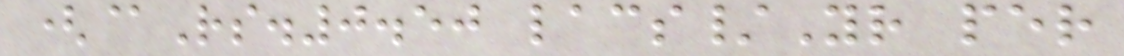(@Rs.0.50 lacs/Yr per
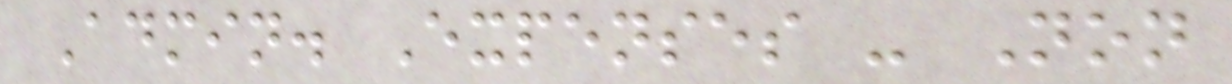Admin. Expenses - Non
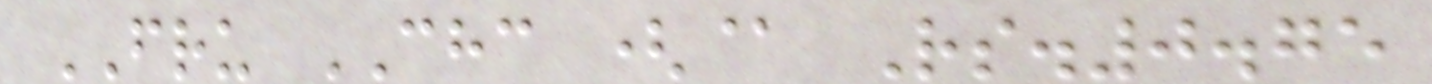FRU CHC (@ Rs.0.75
